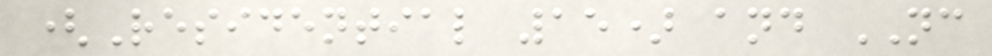(Residential 15) and NC
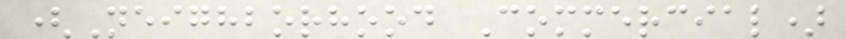(Neighborhood Commercial)
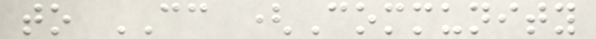to CC (Community
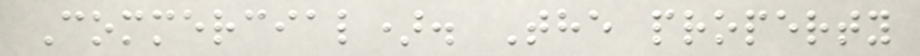Commercial). The property
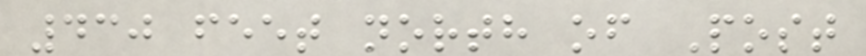430 feet north of Post
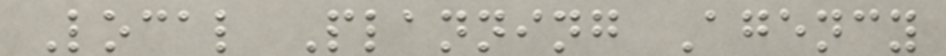Local Planning Agency
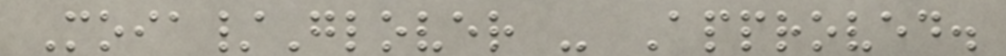Moia/Glover - Approved.
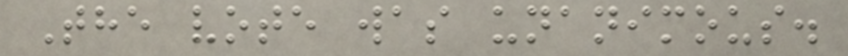The vote was unanimous.
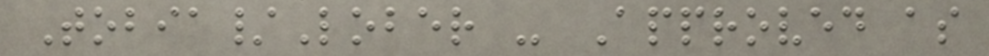Tobia/Lober - Approved as
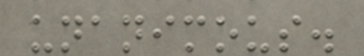unanimous.
